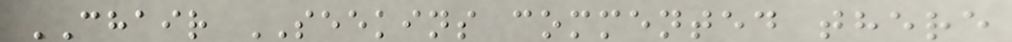CHAIR SEEKINS commented there
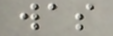was
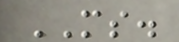MS.
